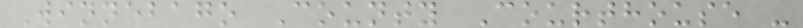Winnebago County Courthouse -
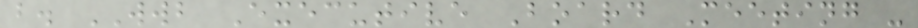b. WWB Executive Board Meeting -
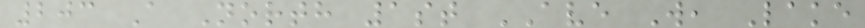203 A North 1st AVE W, Lake
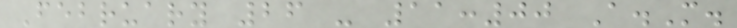February 26 - 11:00 A.M.
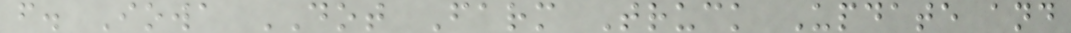f. Iowa DOT Farm Truck Update and
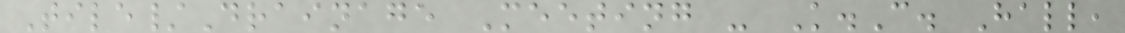Tile/Drainage Meeting - K.C. Hall,
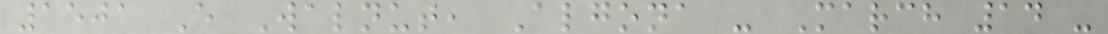1501 E Walnut, Algona - March 14 -
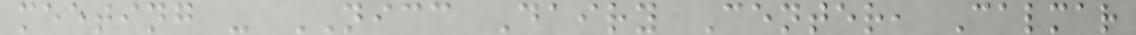meeting - NICC Dairy Center, Calmar
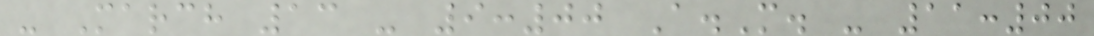- March 13 - 9:00 A.M. - 11:00
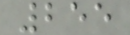255
